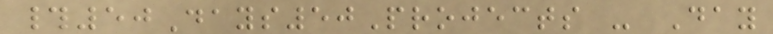#50Days50Projects - Day
